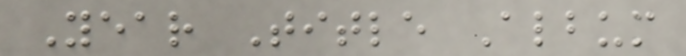Year Title Album
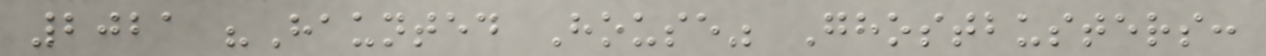2021 "Haunted House" Ghostbusters:
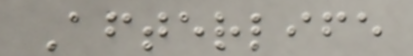Afterlife
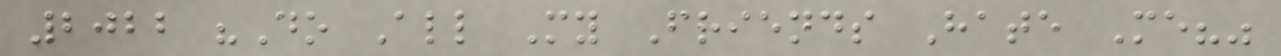2022 "Do All My Friends Hate Me?"
